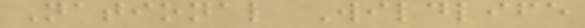National Wildlife
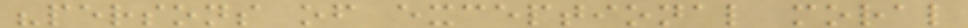"persons of exceptional moral
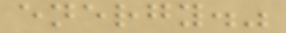energy."
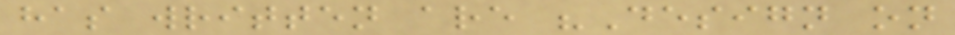has written are "Design on
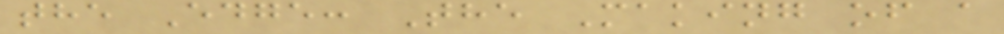the Edge: The Making of a
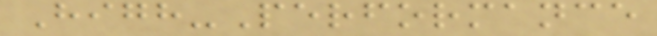High-Performance
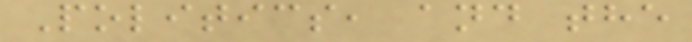Politics, and the
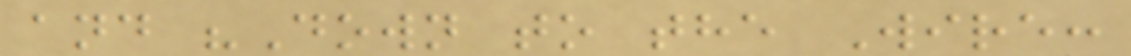and "Down to the Wire:
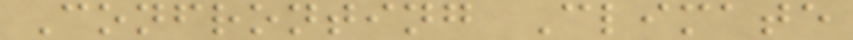Confronting Climate
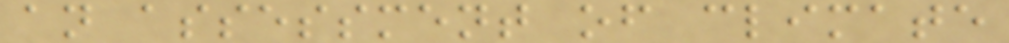an assessment of climate
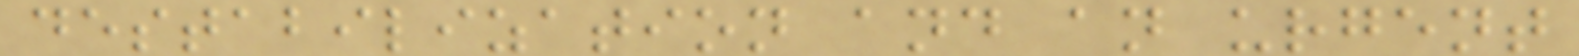destabilization and an urgent
